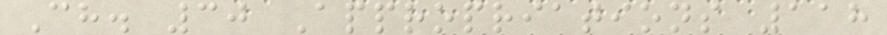Ch. 30 Appropriations 118
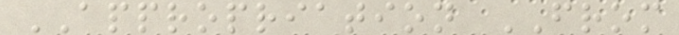APPROPRIATION FROM
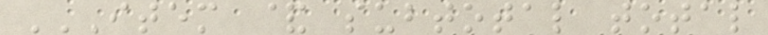ITEM & SUBTOTAL TOTAL
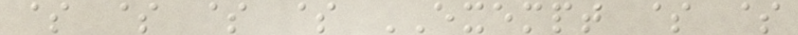$ $ $ $ EXEMPT $ $
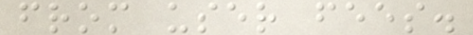from user fees.
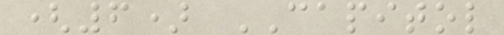(6) CAPITOL
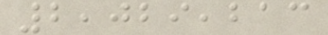2,029,213
